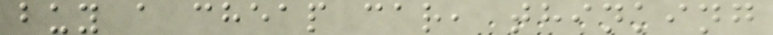buy a cheap car, thinking
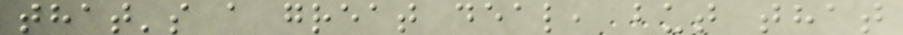that's a great deal, but that
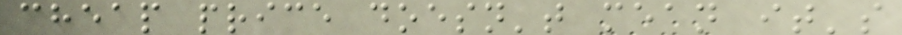cheap price doesn't mean it's
